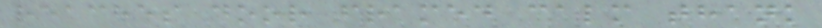reaches door framed calm thank
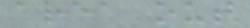area out
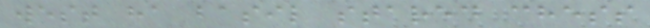west ha basil stared chess
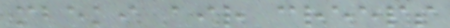mbeki air creeps
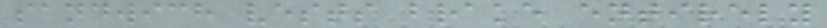sandwich vests brake entirely
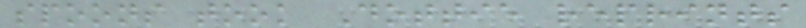spoons took Dottie reprints
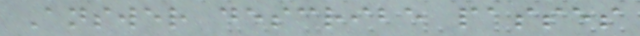Answer describe passes
